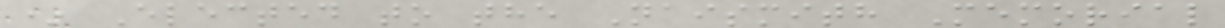* Elected to the Naismith Memorial
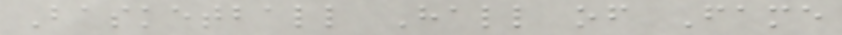Basketball Hall of Fame
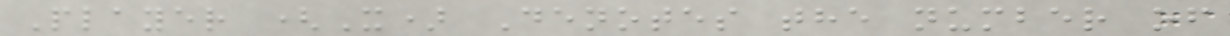Player (X) Denotes the number of
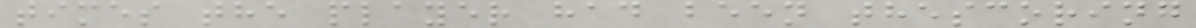times the player had been thescoring
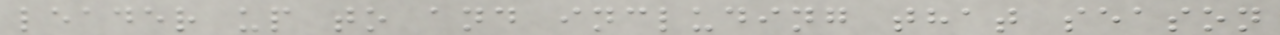leader up to and including that season
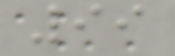99
